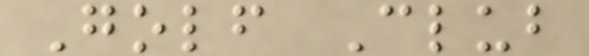Golf Club
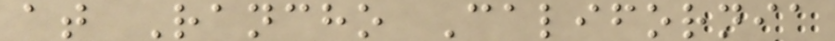at Rancho California
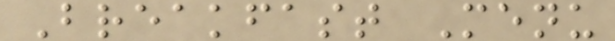Breakfast Menu
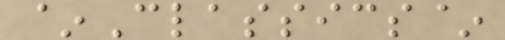~Classics~
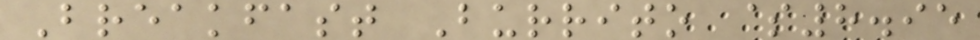Breakfast Burrito $8.95
